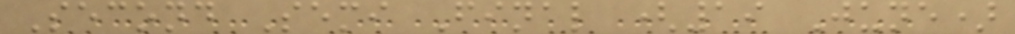Second Semi Final (19 June)
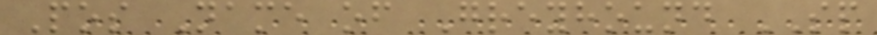Pos Name of Greyhound SP
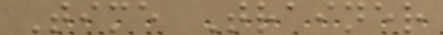Time Trainer
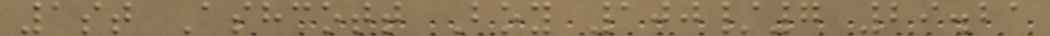1st Ashcott Boy 100/7 29.21
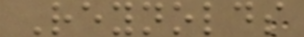Reynolds
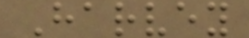Harvey
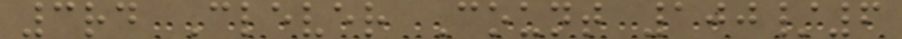3rd Clever Count 100/6
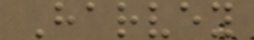Harvey
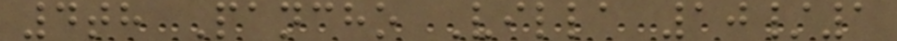4th Pancho Villa 10/1
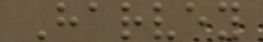Harvey
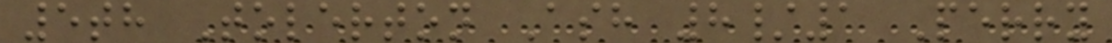5th Tolerton Ash 8/1 Perry
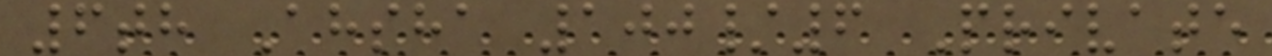6th Ahsha 100/6 Private
